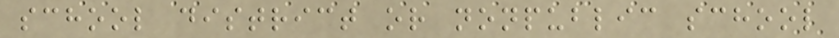school district or nonpublic school
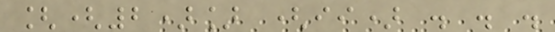[(2)] (ii) . . .
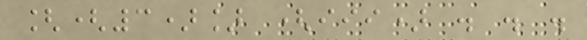[(3)] (iii) . . .
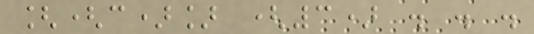[(c)] (3) . . .
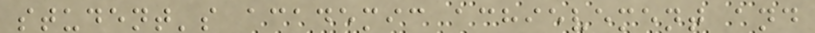student's academic achievement and
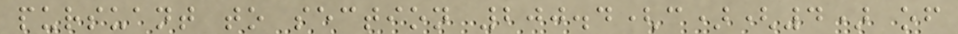pursuant to section 200.4(c)(4) of
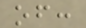of:
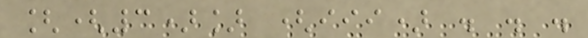[(3)] (iii) . . .
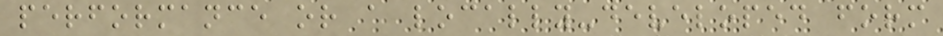performance or a locally-developed form
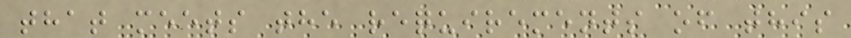that meets the requirements of this
